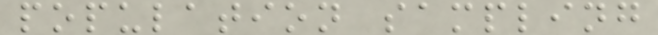population sampling
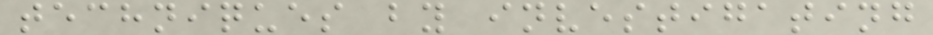techniques by investigating
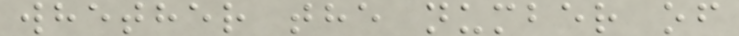whether the number of
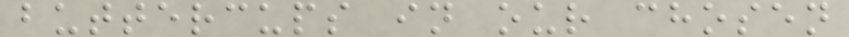buttercups in our chosen
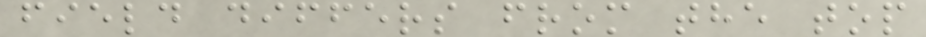field differs from the top
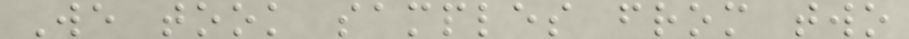We took samples from two
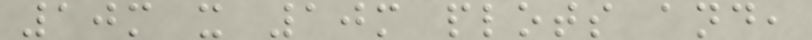10m x 10m plots and,
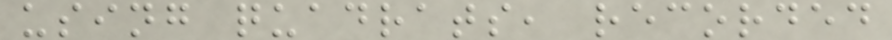using quadrats, recorded
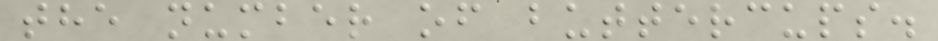the number of buttercups.
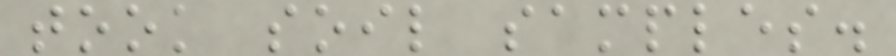took soil samples.
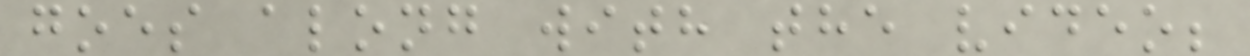goes along with the video;
